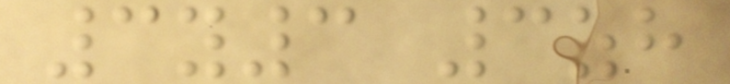3y3 3zh
